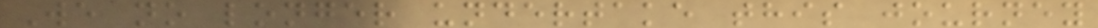We no longer undertake this journey
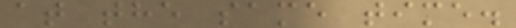at the same time.
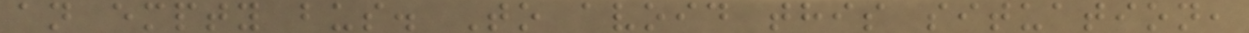an empty bus. To avoid this situation,
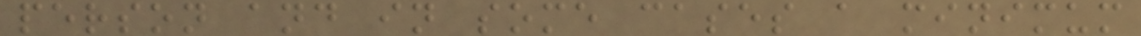person and in some cases a minimum
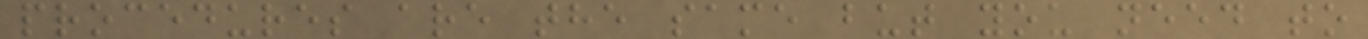procedures are the same but you need to
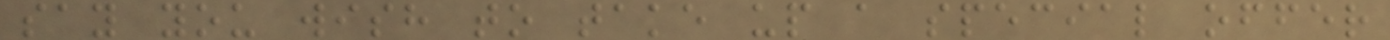say you wish to take up a special offer
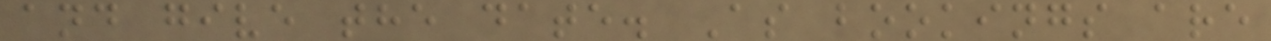and give the date. As bookings are
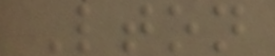Lton
